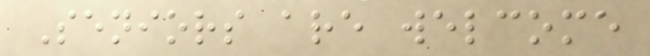Seniors are welcome
